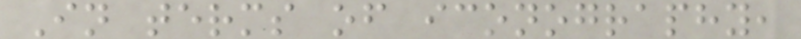In terms of iconography,
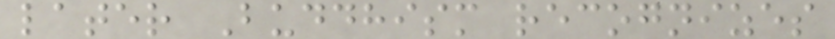later Buddhism recognizes
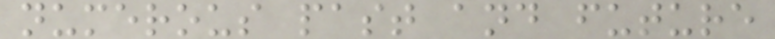numerous past and future
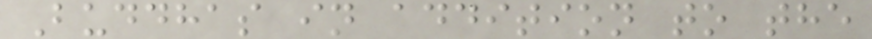Buddhas in addition to the
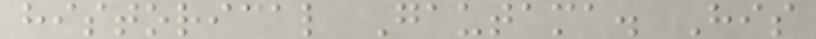historical Gautama. His
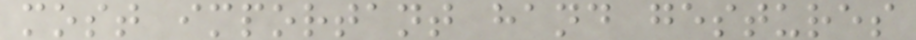most important hand gestures
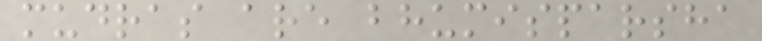mudras are bhumisparsha
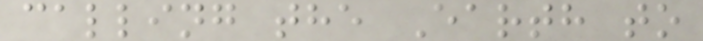calling the Earth to
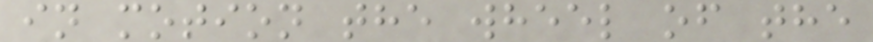in motion the wheel of the
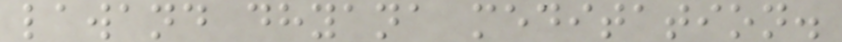lawand dhyana meditation.
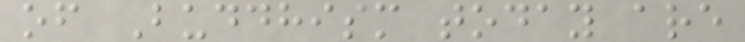of Buddhism today are
